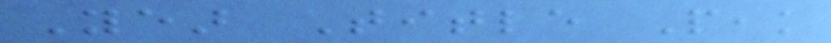Year Title Peak
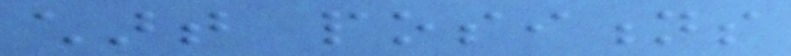chart positions
